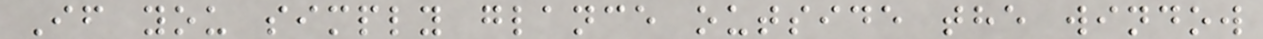If you simply glance outside the window
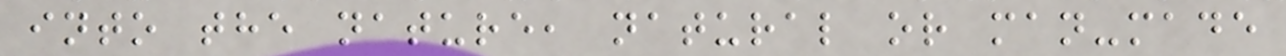into the nature, natural or man-made
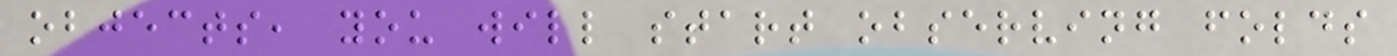objects, you will start observing folds
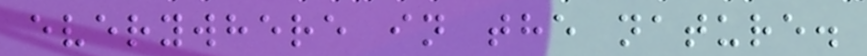everywhere in the nature.
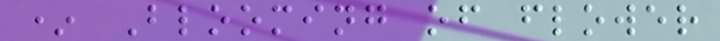* Blooming of flower
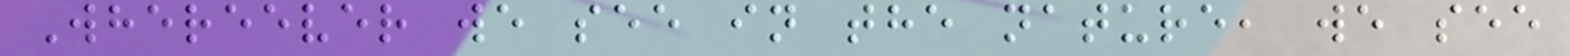Whereever we see in the nature, we see
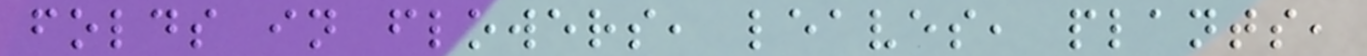folds in flowers, leaves, plants,
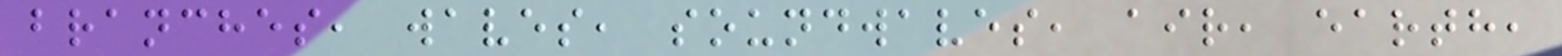branches, waves, soundwaves, air, earth,
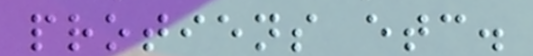protiens etc.
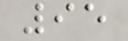95
